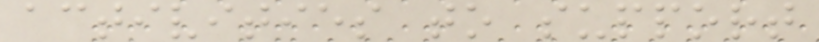activities to support
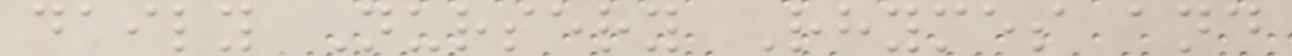daily Nursery Rhymes and
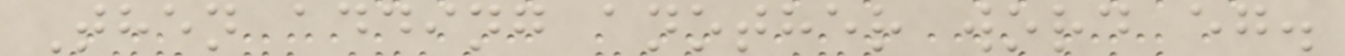Then adding another word eg.
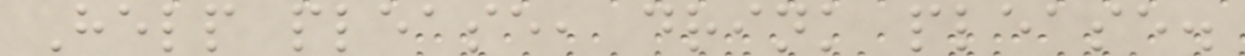Help please, drink please.
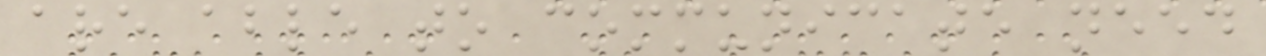are able to communicate need
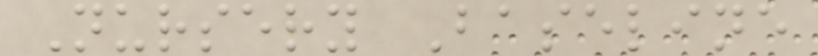Nursery Baseline
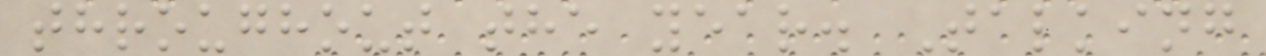throughout the year. Talking
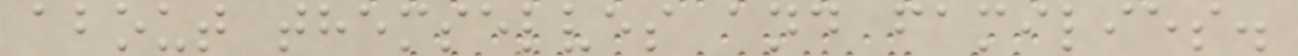about themselves and families.
